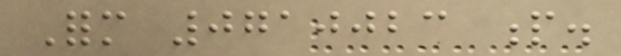Form 0710023 p.
